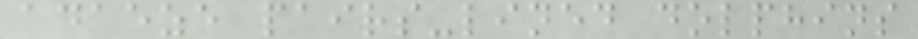adaeze pairs-lined dolphins
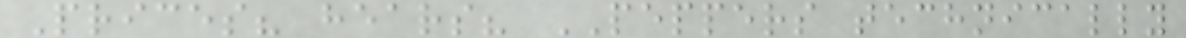Prices? hears? PEPPERS technically
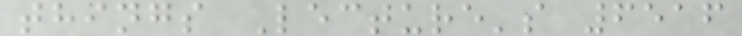things Lecture's 6516
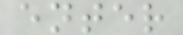enter
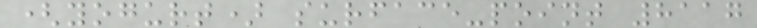(yogurt) surface-point 8117
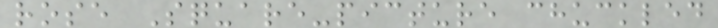rose Square-picture chuckled
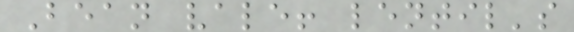Bean vale! lentil's
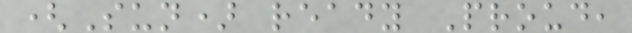(Sun) ready Proud,
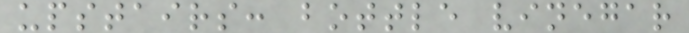upstairs: bottle vinegar
